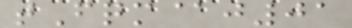tFqm@j01
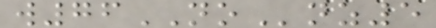w76NOnz5
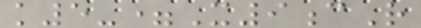k5-=X9cR
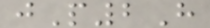jP2H
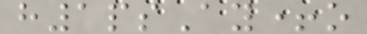h1psAy+o
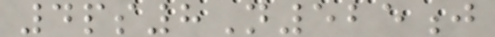4ps8N525j
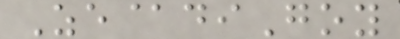Ze@diGoy
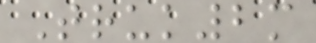Truk2m
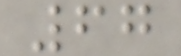67
